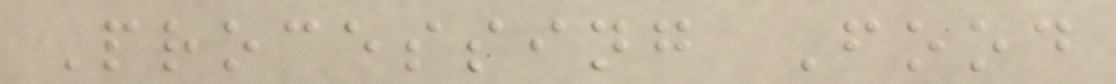Processing Food
